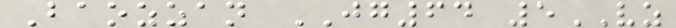Baozzan JG64 5VZ
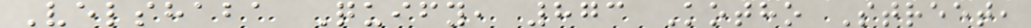Velshaba Quify, 873 Kotho Street,
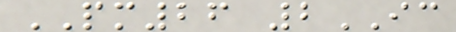PM26 2IC
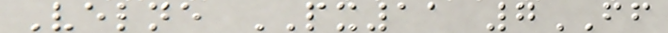Velne PX11 7FF
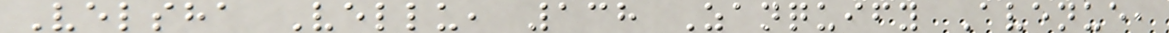Velsha Vellu, 138 Zanquify Avenue,
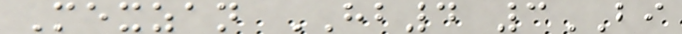Mexzan HB4 3BI
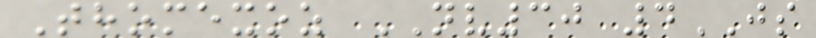Thomexoz NV30 4JS
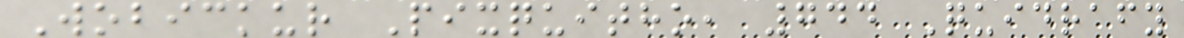Wobickur Pixquitho, 744 Quidrafy
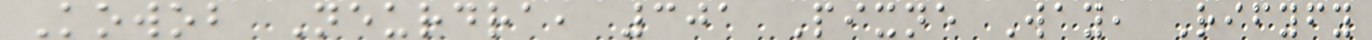Kowob Neurdra, 301 Pixne Way, Rifyfy
